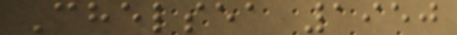Chelsea 1950
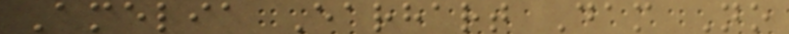Amelia Earhart Dam No
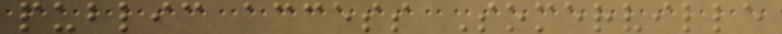public access Somerville
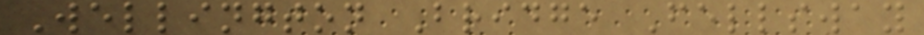Wellington Bridge Fellsway
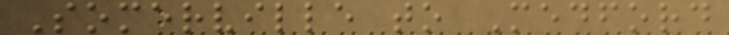Somerville to Medford
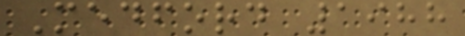Medford 1988
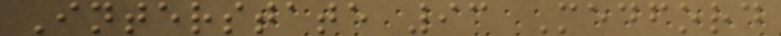Interstate 93 Medford
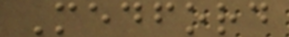Medford
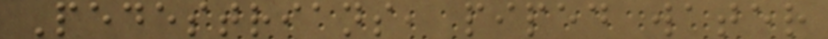Pedestrians, piped water
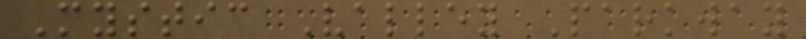Mystic Valley Parkway
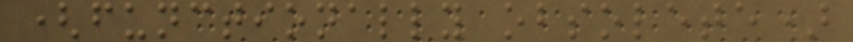(functionally obsolete)
